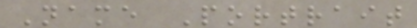Name Portrait
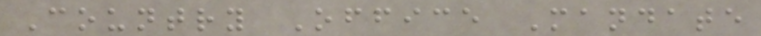Country Office Mandate
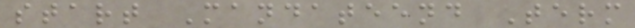start Mandateend Term
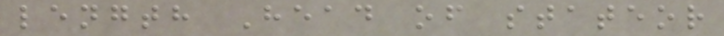length Head of stateor
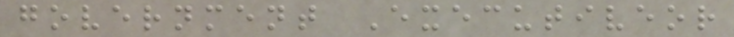government Executiveor
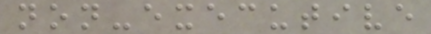non-executive
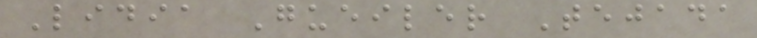Lidia Gueiler Tejada
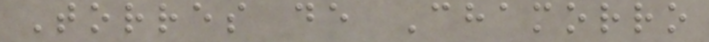Torres de Chamorro
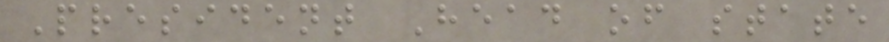President Head of state
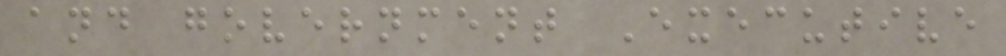and government Executive
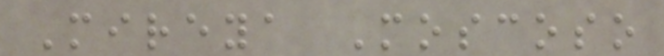Mireya Moscoso
